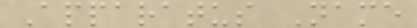Apparatus Name
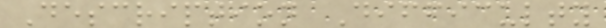Description Difficulty
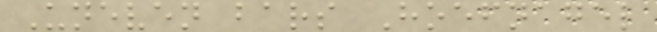Uneven bars Hoefnagel
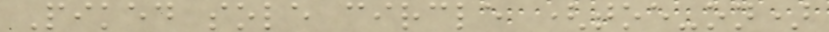Piked sole circle (toe-on)
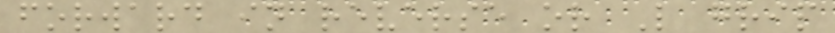forward in reverse or L grip
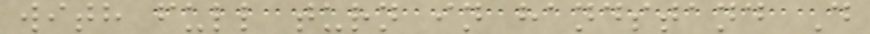with full turn in handstand D
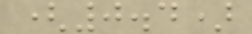(0.4)
